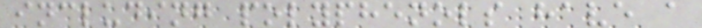including polyphenols have a
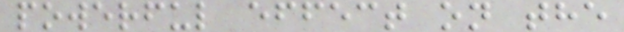powerful effect on the
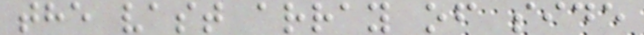the vast array of side
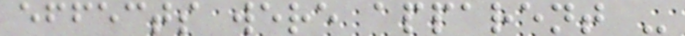effects were apparent -
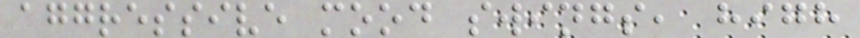aggressive mood swings, high
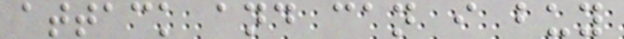attack and can i buy
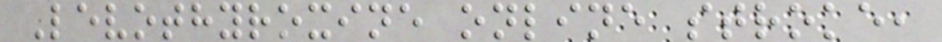Levothyroxine online stroke,
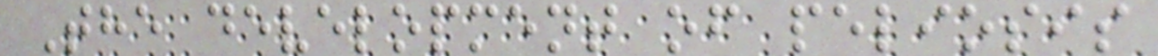The development of peliosis
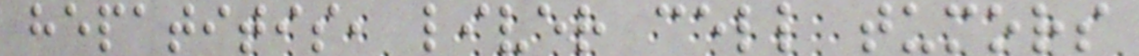hepatitis, liver cell tumors
